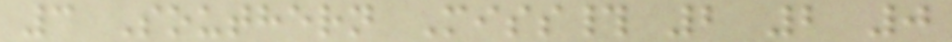3 Southern Miss# 2 2 0
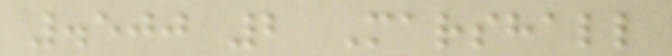.500 2 Marshall
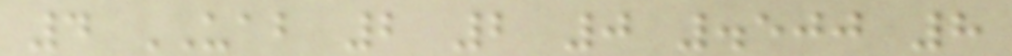4 UAB 2 2 0 .500 8
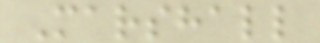Marshall
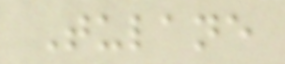Tulane
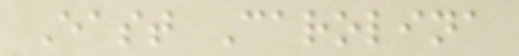East Carolina
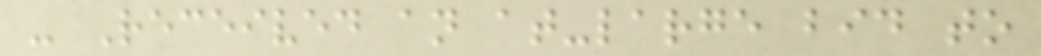- Received an at-large bid to
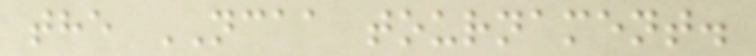the NCAA tournament.
